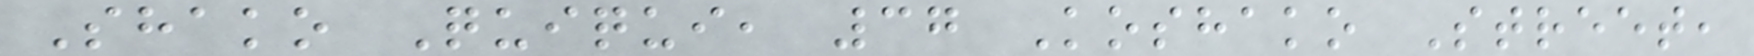Shako Quiqui, 37 Koshako Street,
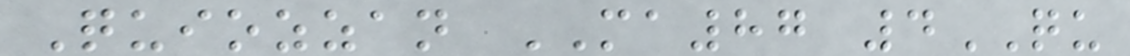Quiozzan MA87 4QU
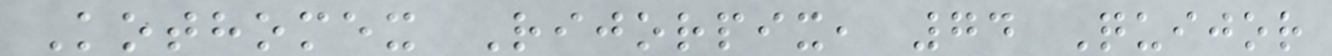Kothomex Rijorpix, 74 Quijor
